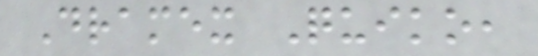Dramex Quiko,
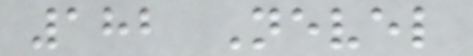182 Nevel
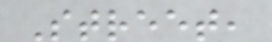Street,
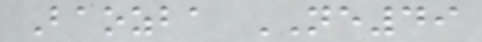Baozba NE49
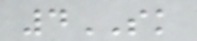4SK
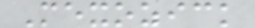Mexozick
